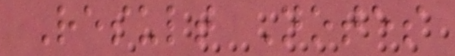Result Notes
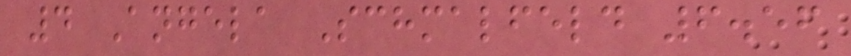4 Angela Schmalfeld 6.56
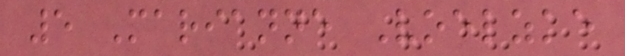5 Marianne Voelzke
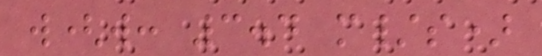w(w: 3.4 m/s)
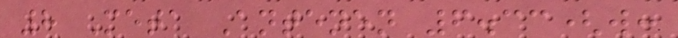8 Meta Antenen 6.33(w:
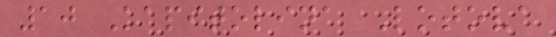10 Kapitolina Lotova
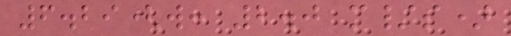6.29(w: 2.0 m/s)
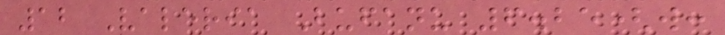12 Valeria Bufanu 6.25(w:
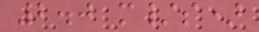2.0 m/s)
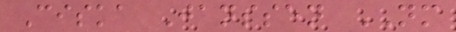Ciska Janssen NM
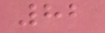82
